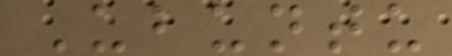Ubuntu
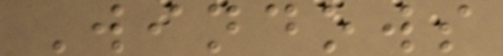Windows
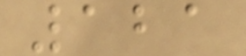121
